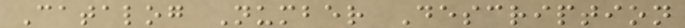Catalog Number Description
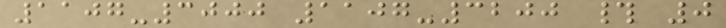1107-3000 1107-3200 # 0
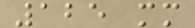125 mm
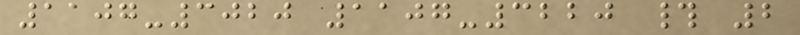1107-3020 1107-3220 # 2
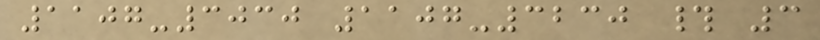1107-3030 1107-3230 # 3
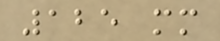125 mm
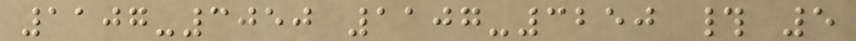1107-3050 1107-3250 # 5
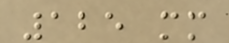125 mm
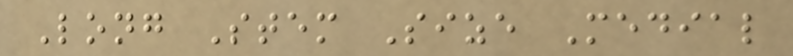Long Stem Size Medial
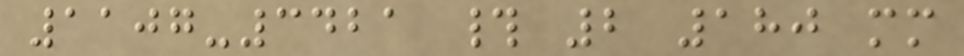1107-3421 # 2 180 mm
